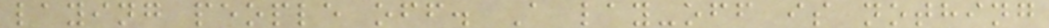laying people off. A lay-off is nothing
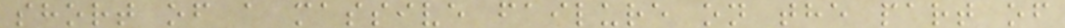short of a massive failure on the part of
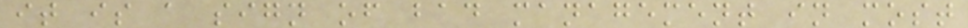it is a sign of bad management in most
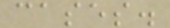cases.
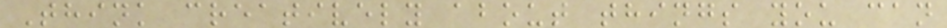Think creatively about things you can
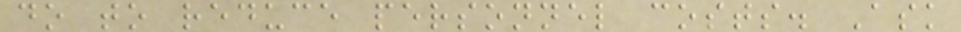do to reduce personnel costs. Ask
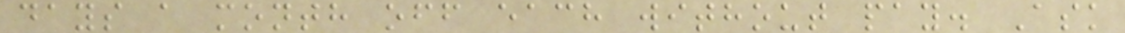days a month off each without pay. Ask
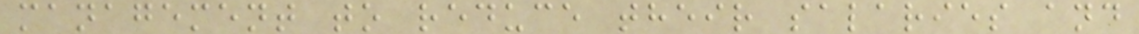management to reduce their salaries and
